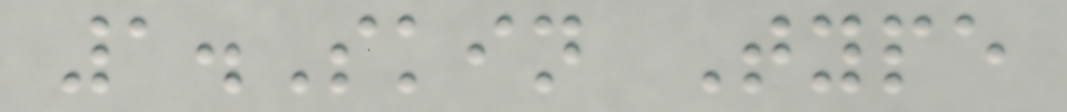1.Skin Type
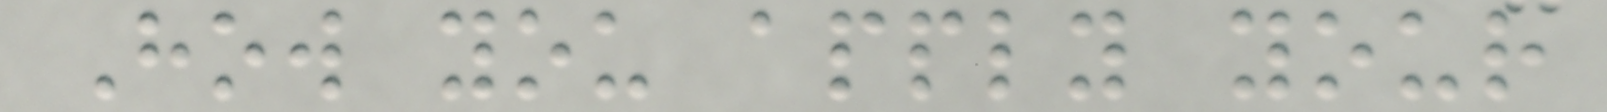How you apply your
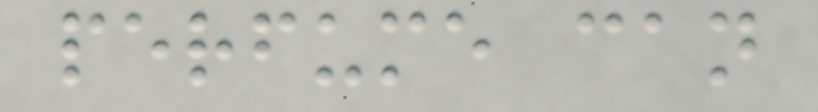perfume can
